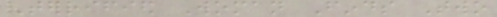Terrified Woman Finds Two
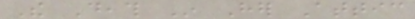The Death In Her Attic
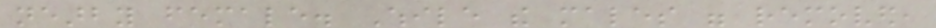nearby female. While the males were removed,
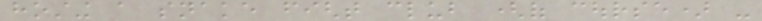hosting a snake fight club (of course) -
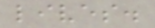lives.
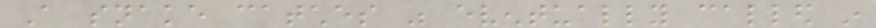A snake catches was eventually called in
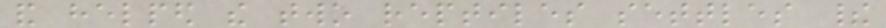and helped the two reptiles settles their
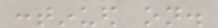continued on.
